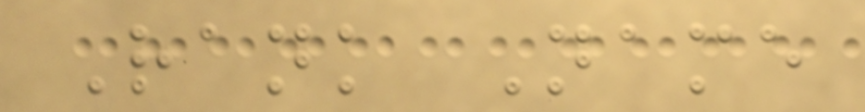Rank Name
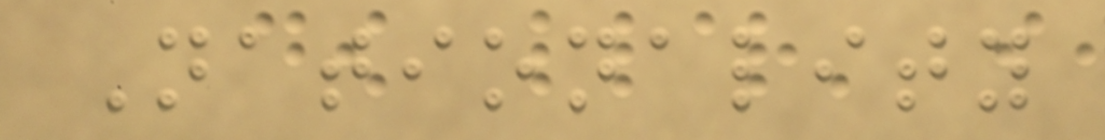Nationality
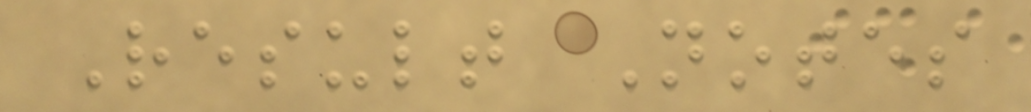Result Notes
